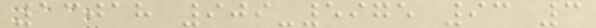13018 909-5975 93 3
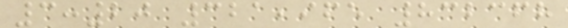3:20 321,965 832368
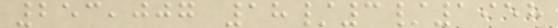253,007 18/3/1958
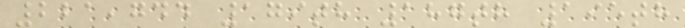221,744 179th 187th 195th
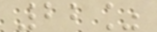22%
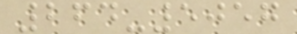264-5057
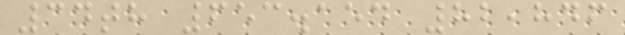34th 653.154 82,846
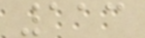113
